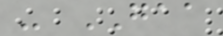- GAA
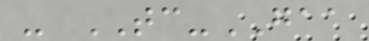- TC-GAA
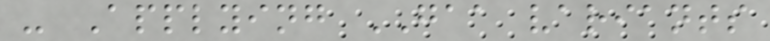- Applying GAA variants
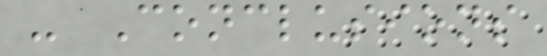- Conclusions
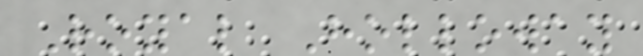Royal Holloway
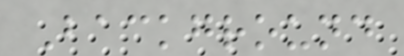Background
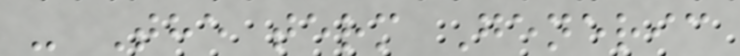- The term Generic
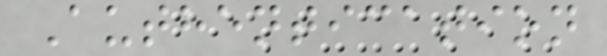Authentication
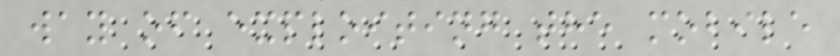way of exploiting the mobile
